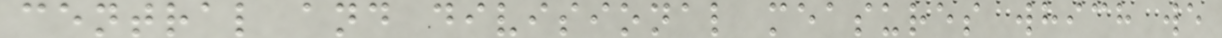central and divisional measures which we
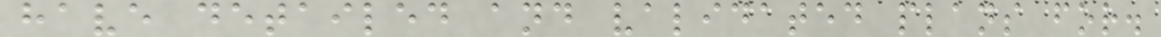have detailed and validated plans for.
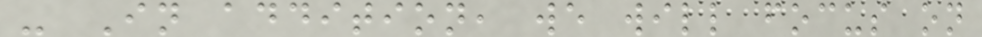- In addition, we will focus on
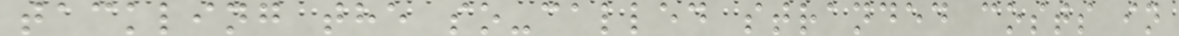tackling the so-called stranded costs in
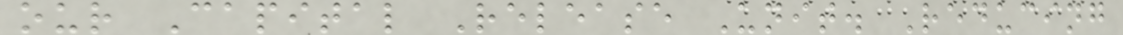our Capital Release Unit. Reducing
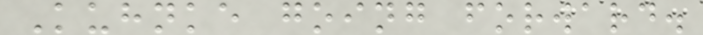Kuhnke going forward.
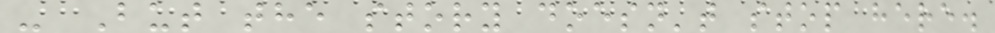- But the story doesn't stop here.
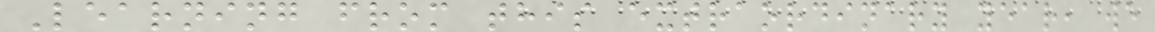Learning from this extraordinary year, we
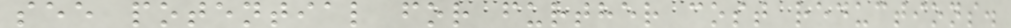see potential for further cost reductions.
